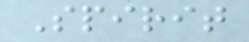Spirit
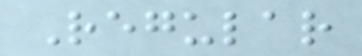Regular
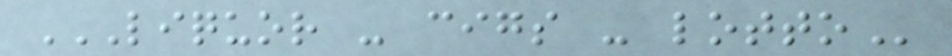LIQUOR - CIGS - LOTTO
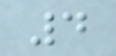4
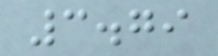3.79
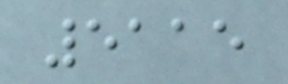5115
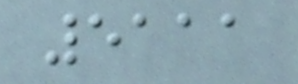5111
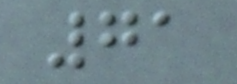71
